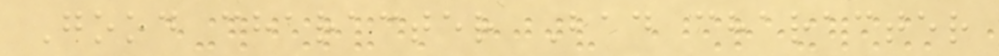Good character Bad character
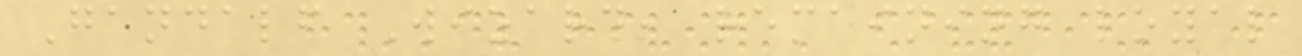Gandalf Wizard, remaining loyal
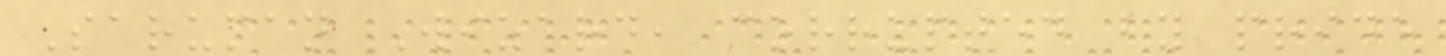Saruman Wizard, corrupted by pride
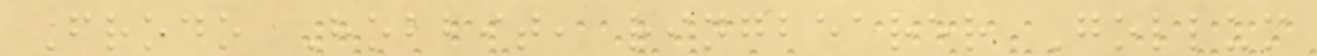Frodo Hobbit, ringbearer Gollum
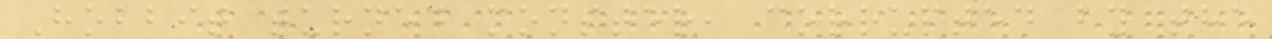Hobbit turned monster, corrupted by the
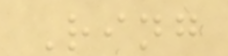Ring
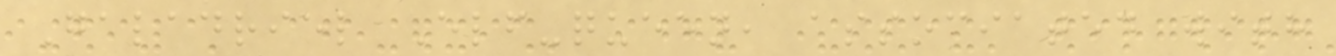Galadriel Elf-queen, associated with
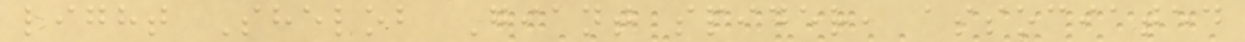light Shelob Giant spider, associated
